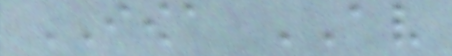IOWA AV
